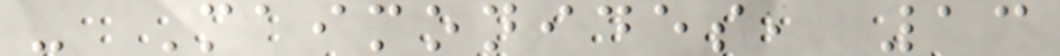- Maimonides, 13
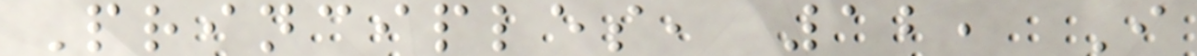Principles, 12, I
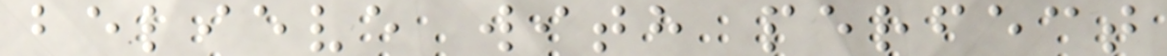believe with perfect
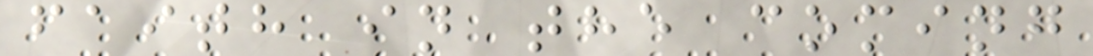faith in the coming
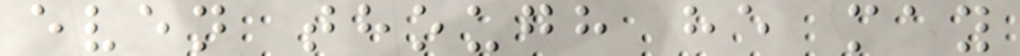even though he may
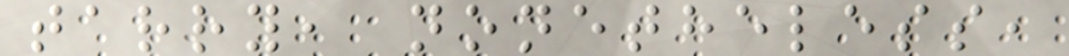tarry, nonetheless,
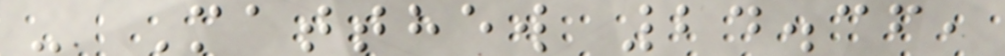- Matthew 24.36,
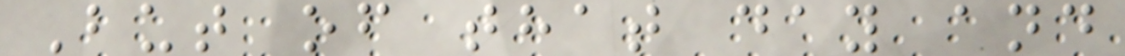But of that day and
